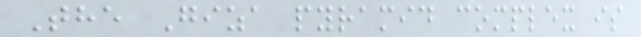The Giza pyramid complex is
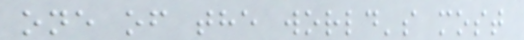one of the world's most
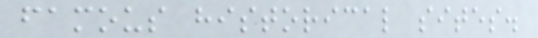famous historical sites.
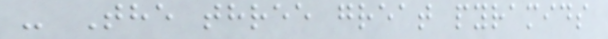- The three great pyramids
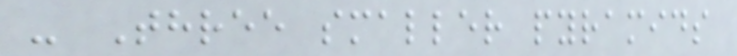- Three smaller pyramids
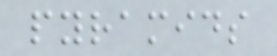pyramids
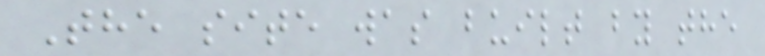The site was built by the
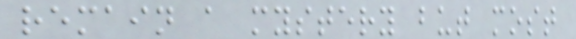remain a mystery but most
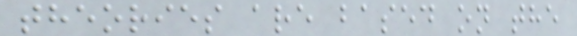theories are based on the
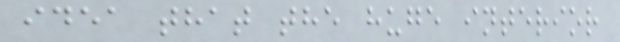idea that the huge interior
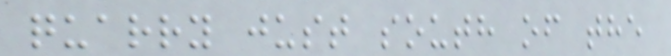quarry just south of the
